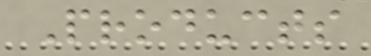Products
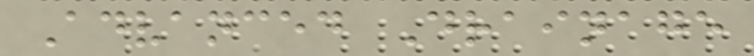Advanced Drainage
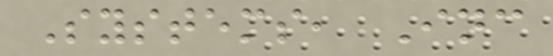Systems, Inc
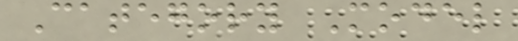Category Model
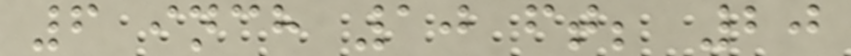6 inch 10 ft; 20
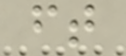ft
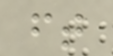ft
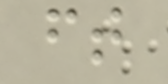ft
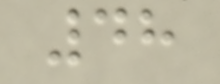48
